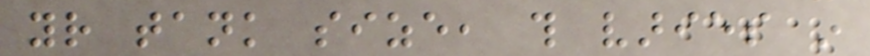your tank size, this varies in
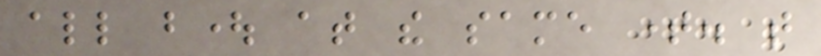all bought at the same time. that
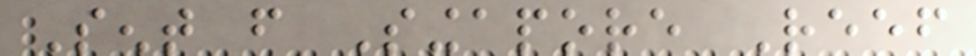Sent from Singapore Reef
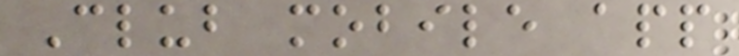Club mobile app
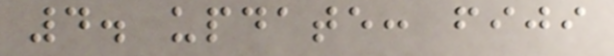4. update: fiji
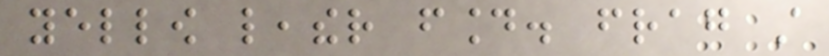yellow leather found. frag still
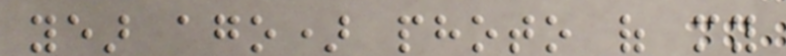year ago) photo of my
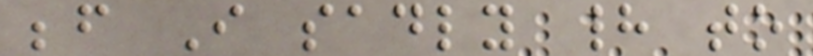before I sadly had to
